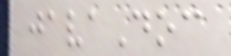javaDoc
